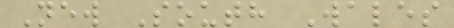New South Wales
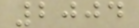2004
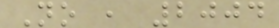No , 2004
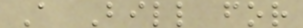A Bill for
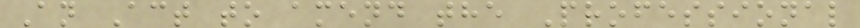An Act to amend the Professional
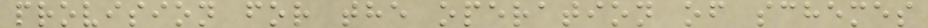provision for the operation of schemes
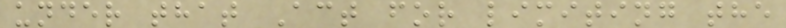under that Act for limiting the
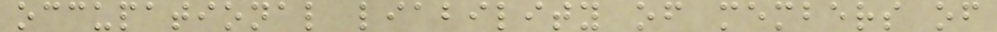occupational liability of members of
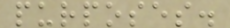purposes.
